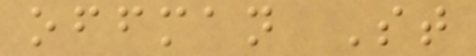offman St
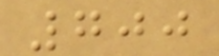700
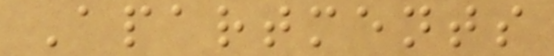Apartments
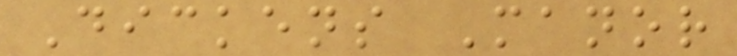Dickens Manor
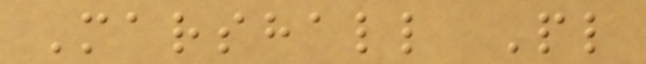Marshall Pl
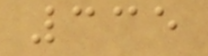335
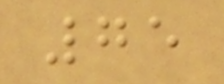75
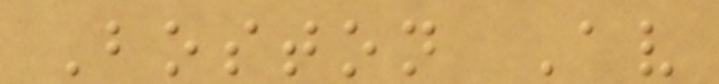Boston Av
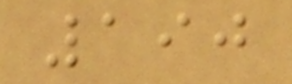190
